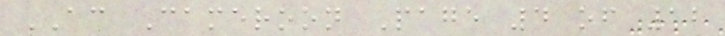AC Cameroon Page 4 of 12
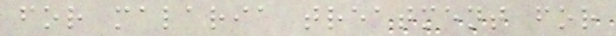for malaria treatment for
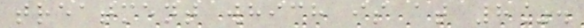treatment which is at 8%.
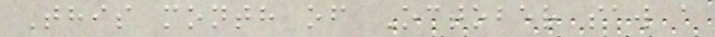This month of October saw a
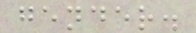gender.
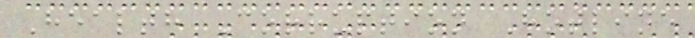Health Corruption Hotline
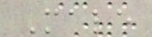Male
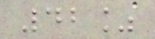42%
